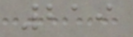219
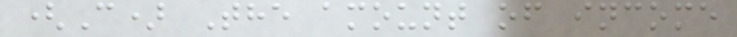(C) The amount of income
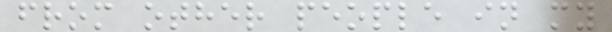from other people in my
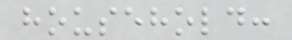household:
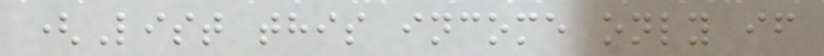(List this income only if
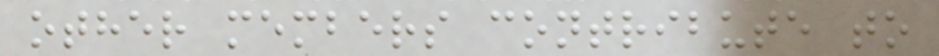other members contribute to
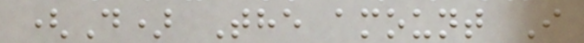(D) The amount I
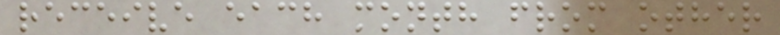receive each month from other
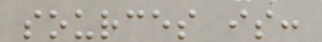sources is:
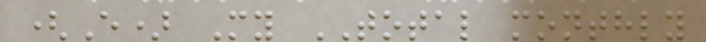(E) My TOTAL monthly
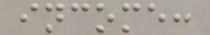income:
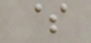$
